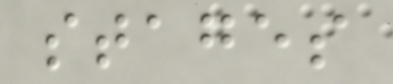stages
